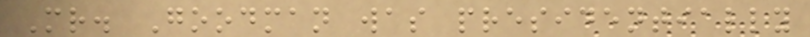Mr. Goodman was presidentially
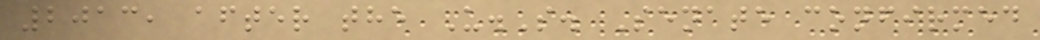2013, after the U.S. Senate confirmed
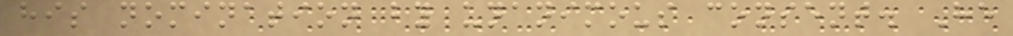his nomination by unanimous consent. He
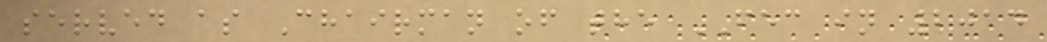served as Chairman of the FEC in 2014
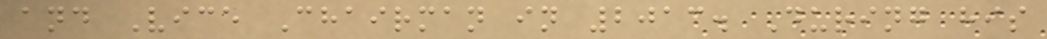and Vice Chairman in 2013. During his
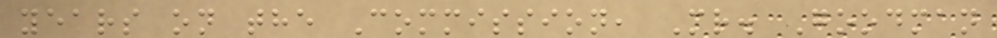years on the Commission, Mr. Goodman
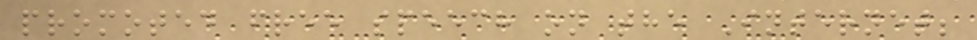promoted free speech on the Internet;
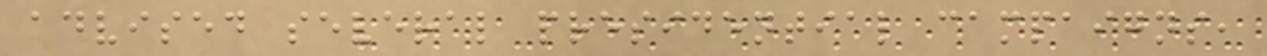advised several presidential campaigns,
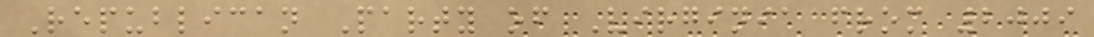Republican Party of Virginia from 2009
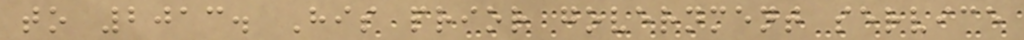to 2013. His prior government service
